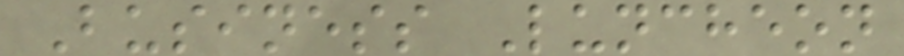Business Luncheon
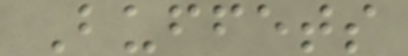Buffets
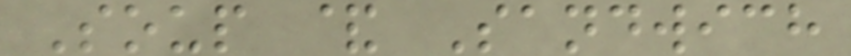Soup & Sandwich
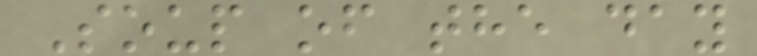Soup of the day
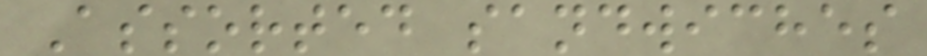Assorted sandwiches
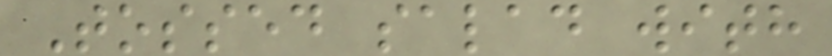Tossed salad with
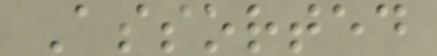Assorted
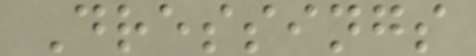Dressings
